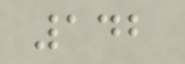142
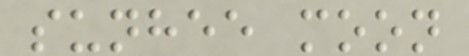sunhee moon
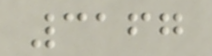3167
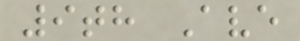9th Ave
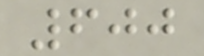600
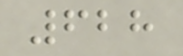628
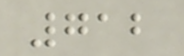712
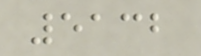5132
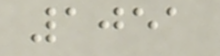1051
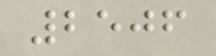2506
